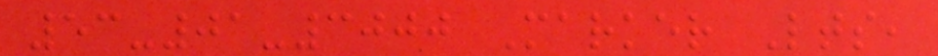53-01-3000 Marker Lts,
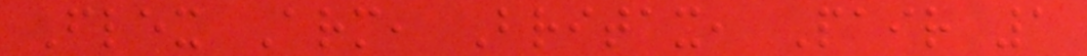Flex Arm, Britax, Pair 1
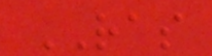RAS
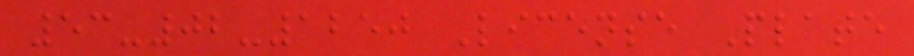53-02-1250 License Plate
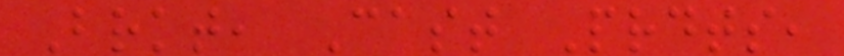Brkt, Cast Prdts,
